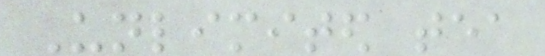Unlimited tea
